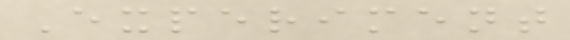Experiment
